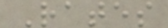Rates
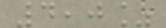4,0%
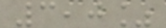3,0%
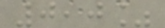0,0%
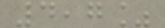4,7%
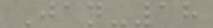Jan-18
